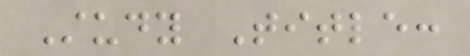Study Title:
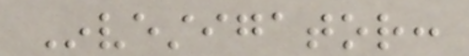Investigator:
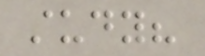study?
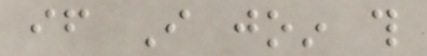if I join this
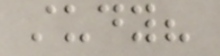study?
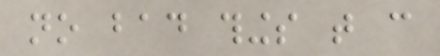no bad things that can
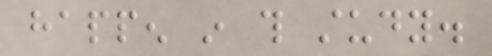happen in this study.
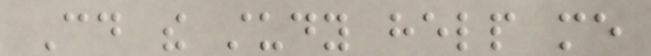Could the study help me
